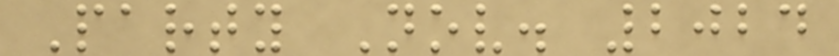Party Nov. 2024
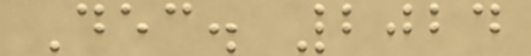Dec. 2024
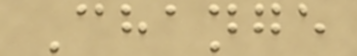Change
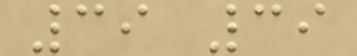39 39
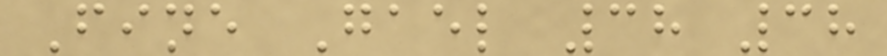Fine Gael 38 38
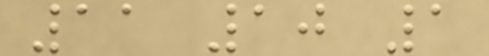11 10 1
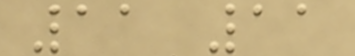11 11
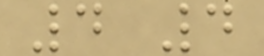4 4
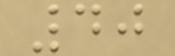40
